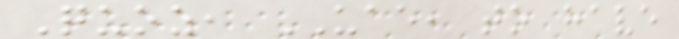Quoz, UAE, to have
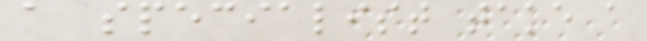a specialist take a
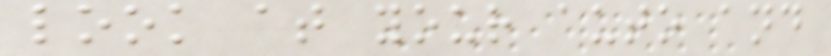look at your auto and
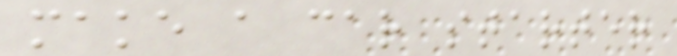make a car starter
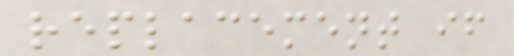replacement if
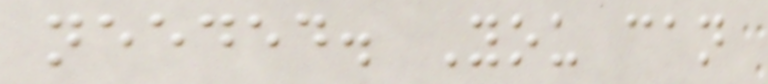needed. You can
